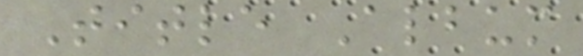Title Album
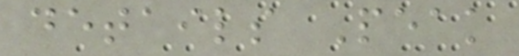details Peak
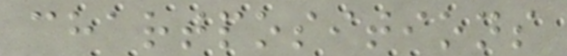chartpositions
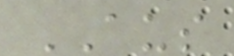AUS
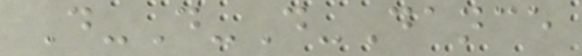D-D-D-Dance
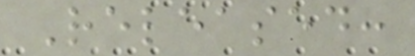Released:
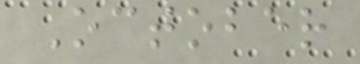October
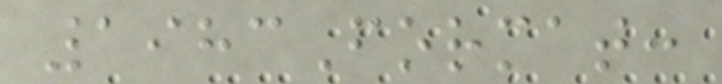1983Format:
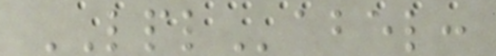LPLabel:
